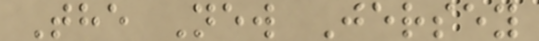The New Jersey
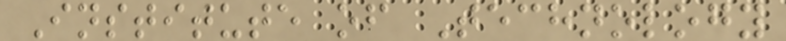Institute of Technology
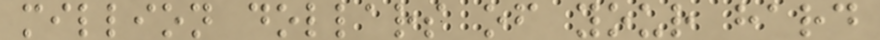million dollars of your hard
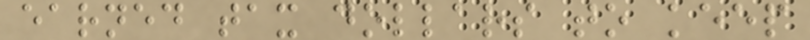earned tax dollars to keep
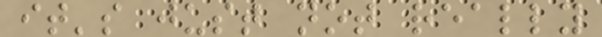it's just not really
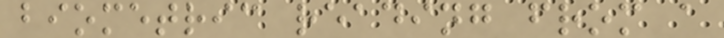biometric reading from a
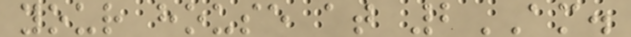your house at 2AM.
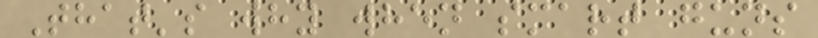That's why when smart guns
